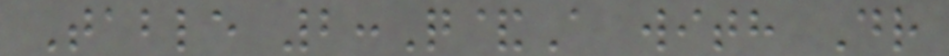Table 2:Q&A with Dr
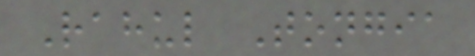Rahul Tongia
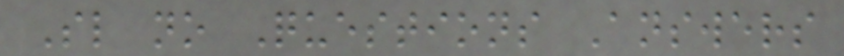Sl no Questions Answers
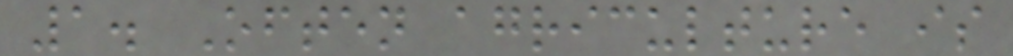1. Often agriculture is
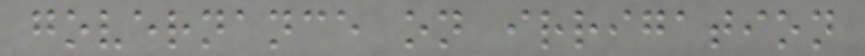governance on irrigation
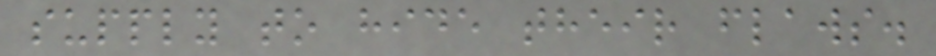supply to hide their flaws.
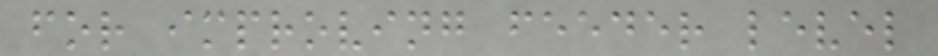for improving feeder level
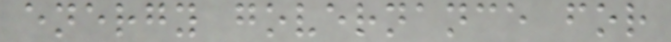energy governance for
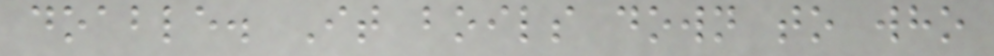doable. It boils down to who
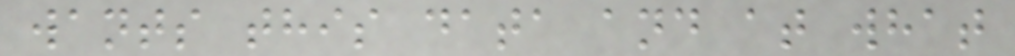wants this data and at what
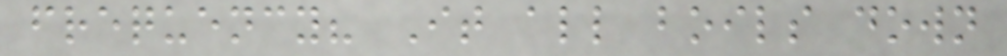frequency? It all boils down
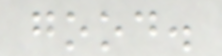good.
